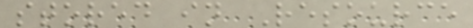stored in Resource
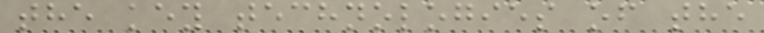the key technologies of the
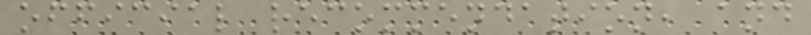official recommendation, and
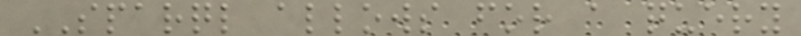SPARQL allows for a query
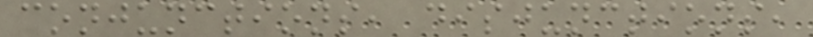conjunctions, disjunctions,
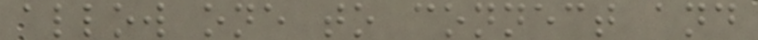allow one to connect and
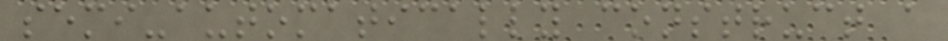semi-automatically construct a
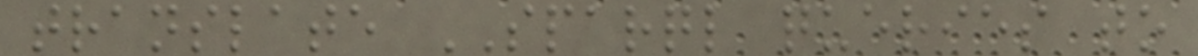translate SPARQL queries to
